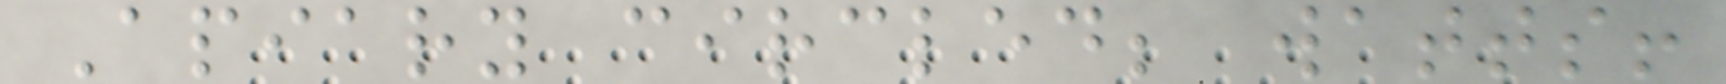Apiary circled; watts!
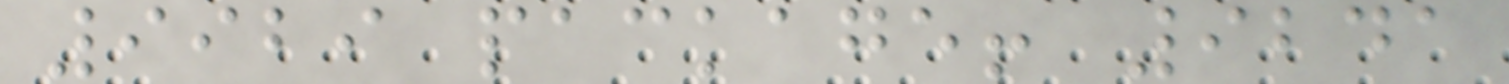9929 package! 9241
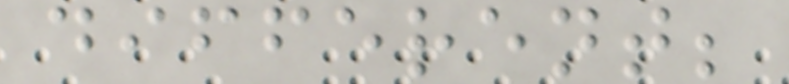different;
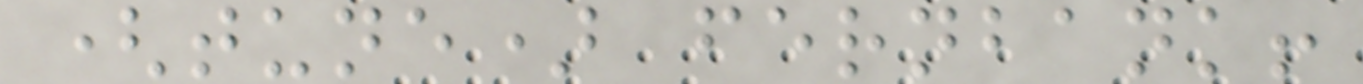(tune) fernbank!
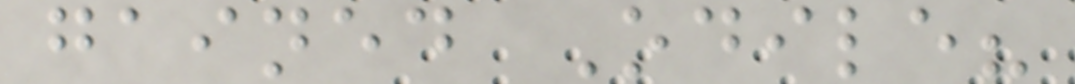gained Odile?
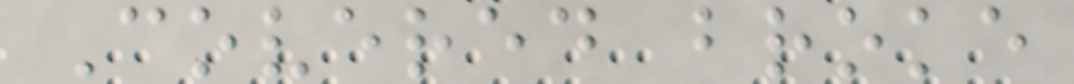Covered broke
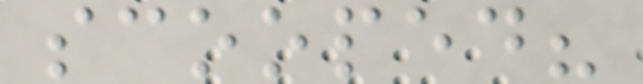scooped?
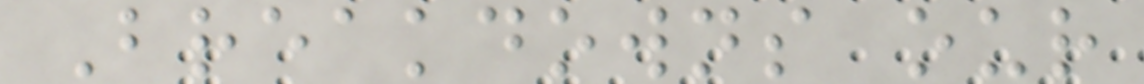Breakdowns our
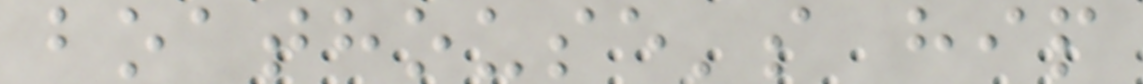boathouse's hip
